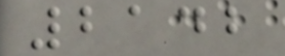2142
